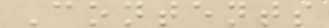Contents
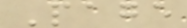Page
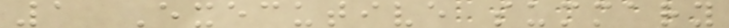1 Executive summary
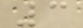3
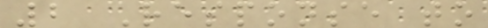2 Response to
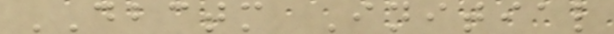DBCTM Initial
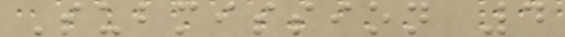Submission 4
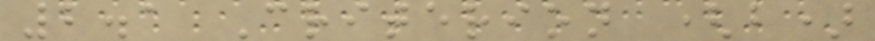2.1 Criterion (b)
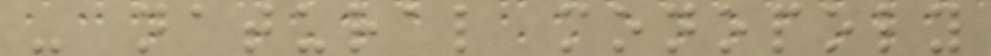- natural monopoly
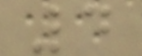4
